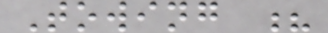Towing ?
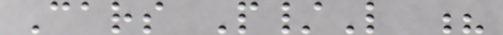Cars P/L ?
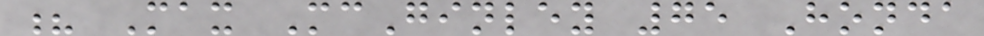? Max McGinley 75 Honda
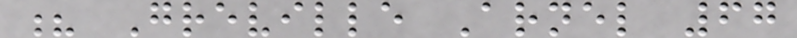? Greville Arnel 67
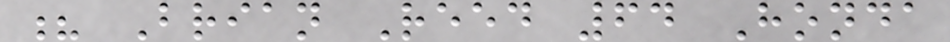? Brian Reed 64 Honda
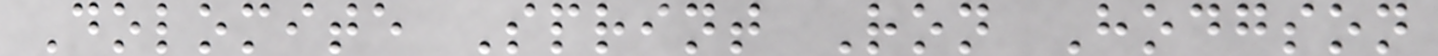Dolomite Sprint Ron Hodgson
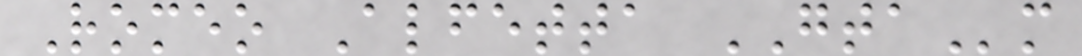Romeo Alfetta GTAm
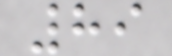89
